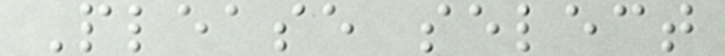Please select
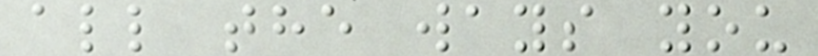all the ways you
